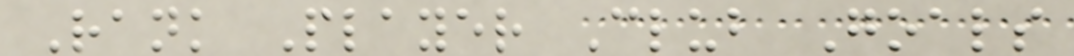Rank Player Club Goals
